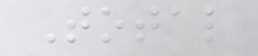Total
